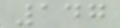147
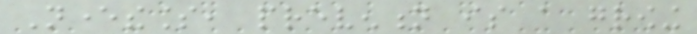Nevertheless, prevention is a growing
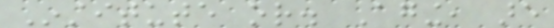Institute or. Aging, are
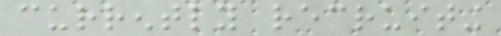currently recruiting
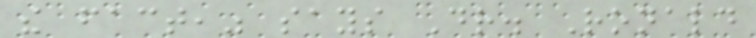the fact," says Dr. Ronald
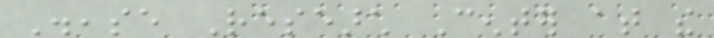Disease Research Center at the
